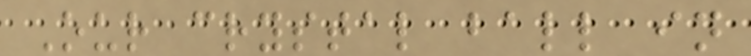Our crystal ball in
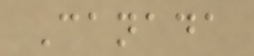Canada
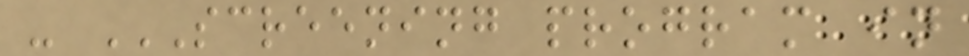- SCREENING PROGRAM IN
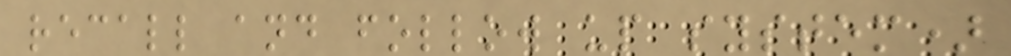recall and follow up system)
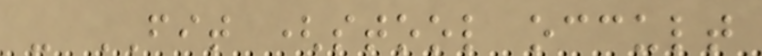- FIT (stool occult
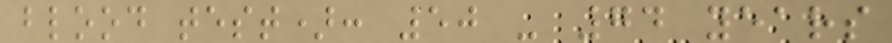blood test): 50 - 74 years
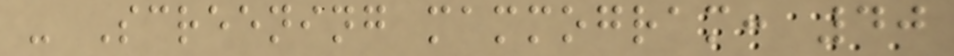- Screening mammogram: 40
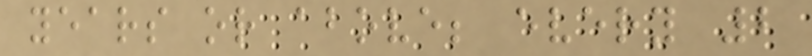years or above; every 2
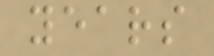years
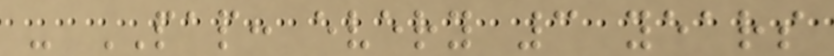- PAP: every 3 years
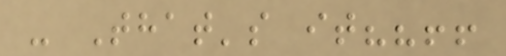- That's it??!!
